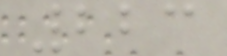223
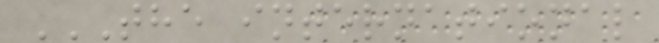THE INTERNATIONAL
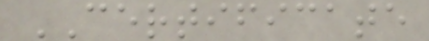CERTIFICATE
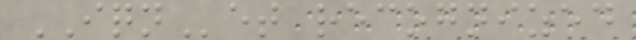IQNet recognized
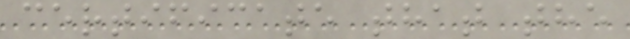certificate that the
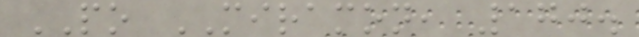PO MIRAMON, 170.
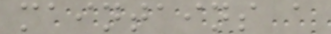maintains a
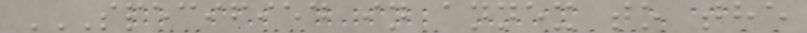SPECIFIED IN ANNEX TO THE
